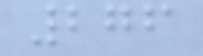276
